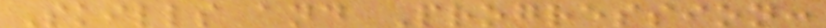Skills and Progression:
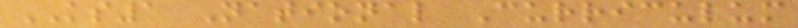KS1 National Curriculum
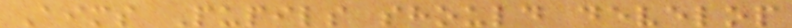Aims Pupils should develop
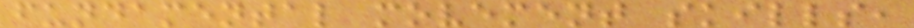fundamental movement skills,
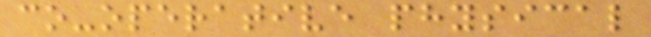co-operative physical
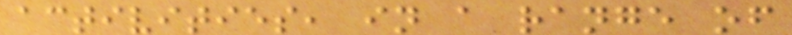activities, in a range of
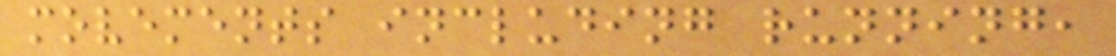movements including running,
